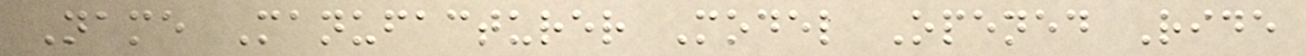Name Manufacturer Model Opened Ride
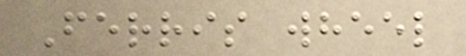Ferris wheel
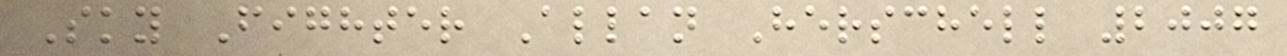Sky Fighter Allan Herschell 2007
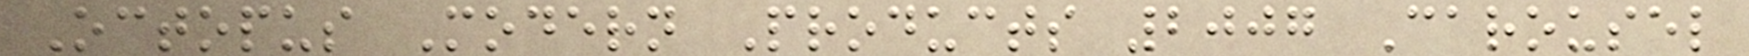Octopus Modern Products 2007 Carousel
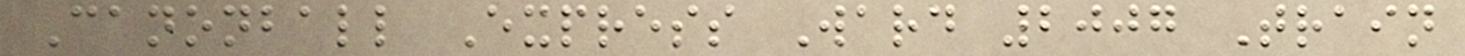Canonball Express Ward 2007 Train
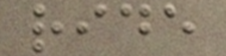ride
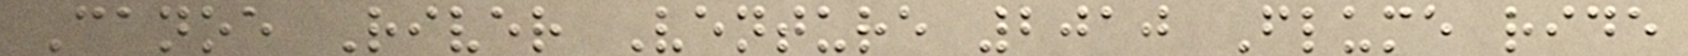Canoe River Venture 2010 Flume ride
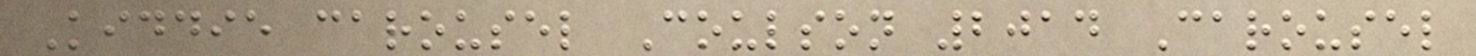Kiddie carousel Coulson 2014 Carousel
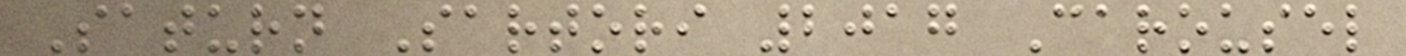Saturn Sartori 2017 Carousel
